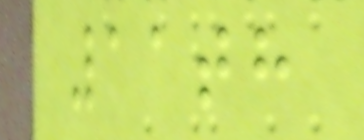11th
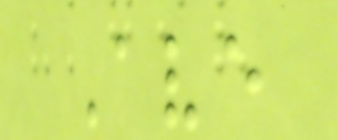Ave
